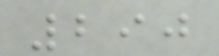290
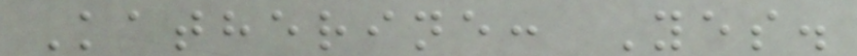Katherine: Yes.
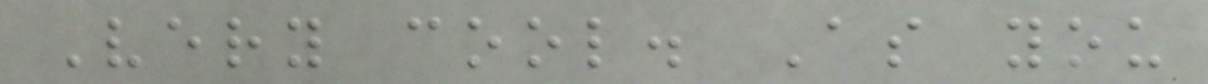Very cool. As you
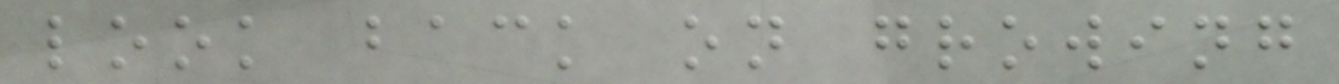look back on growing
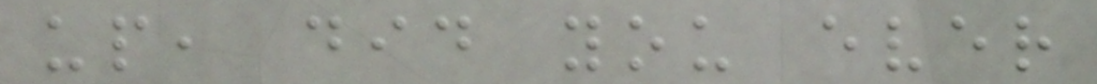up, did you ever
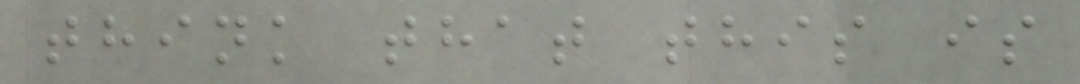think that this is
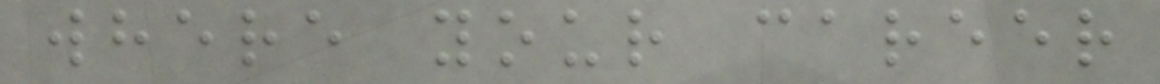where your career
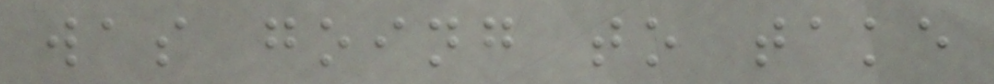was going to take
